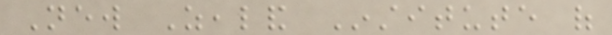New Zealand Institute of
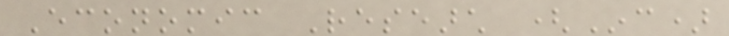Economic Research (Inc)
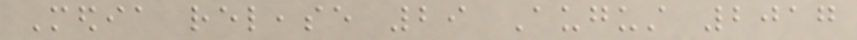Media release 29 August 2017
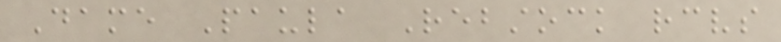Dame Paula Rebstock receives
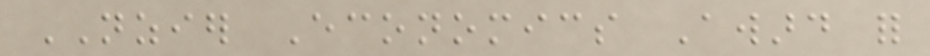NZIER Economics Award for
